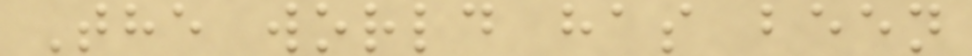The world has been
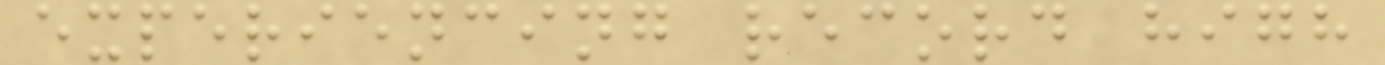experiencing record high
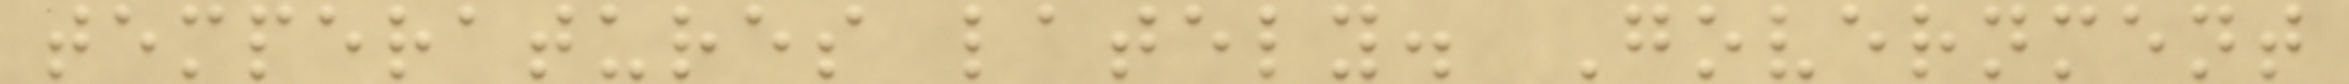temperatures lately. Government
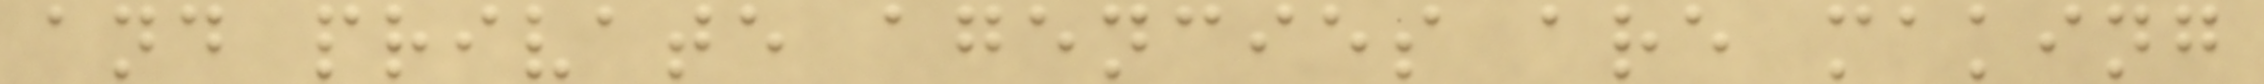and private agencies are making
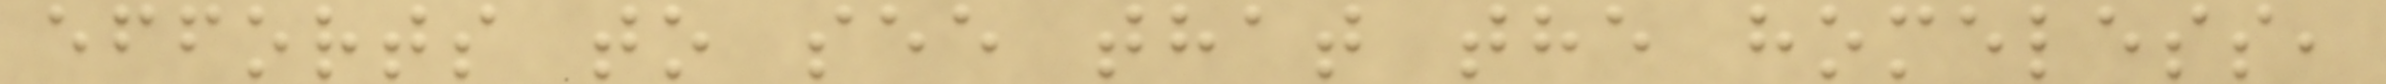efforts to see that the homeless,
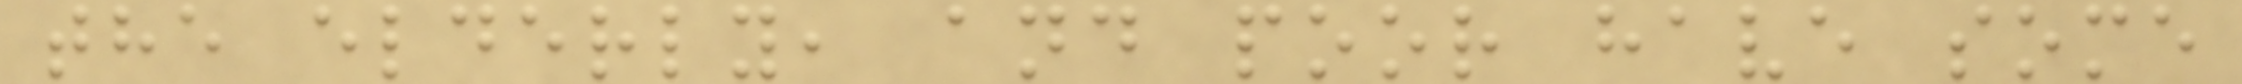the elderly, and poor have some
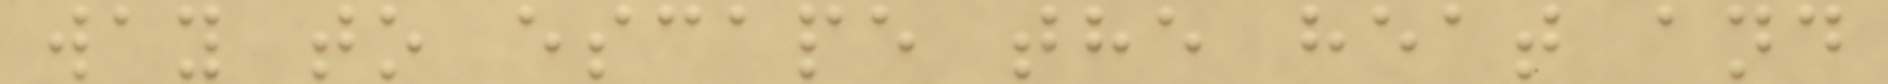way to escape the heat and
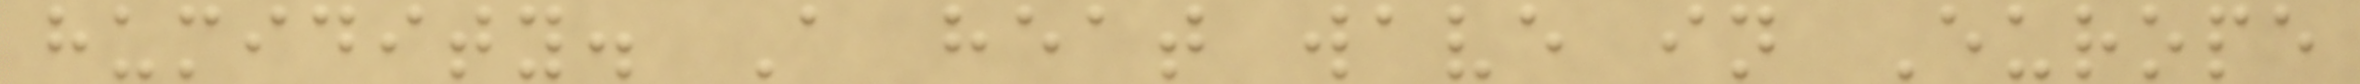humidity. A heat wave in Europe
